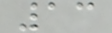13
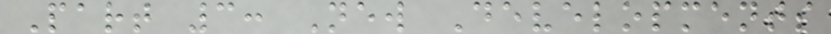Part 3: New Developments
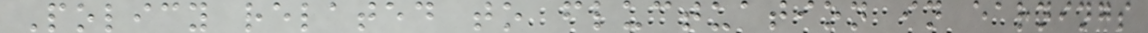Policy related to fluctuation in earnings
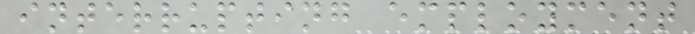interrupting employment
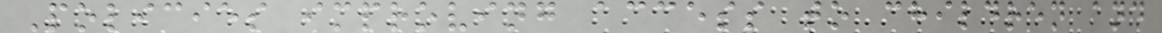Policies improving access to children and
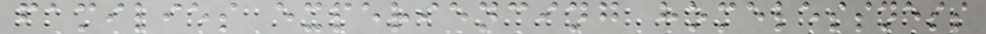families experiencing homelessness
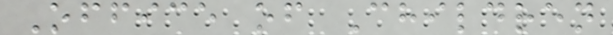Office of Children
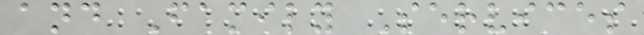and Family Services
